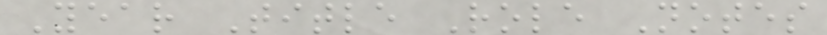Year Title Role Notes
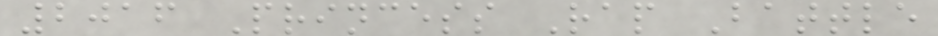2016 Princess Rap Battle
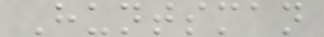Huntsman
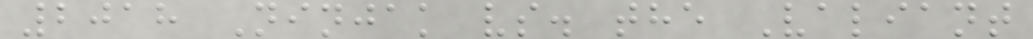2018 Ninjak vs. the Valiant
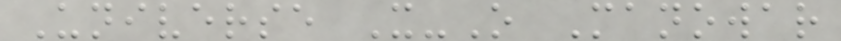Universe X-O Manowar
